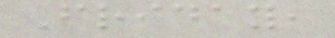Friday,
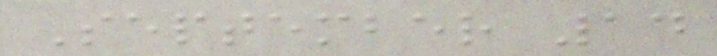September 14
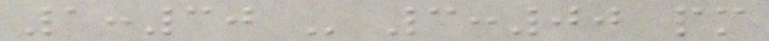1:30 - 3:00 pm
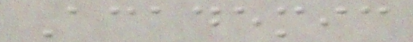Academic
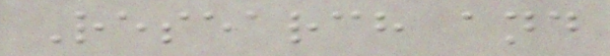Research and
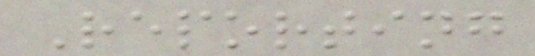Reporting
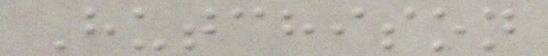Hutchison
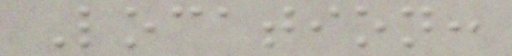Location:
